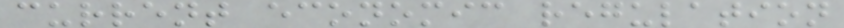current economic regulation
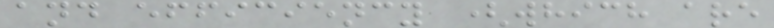and efficiency (which are
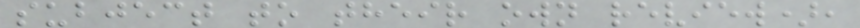subject to their own review),
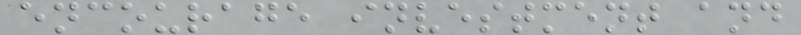encourage investment and
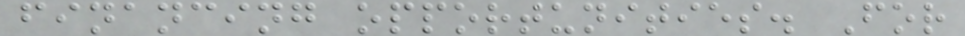financing opportunities. For
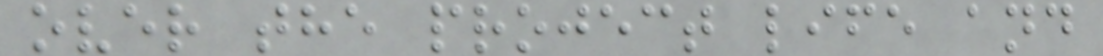over the project life and
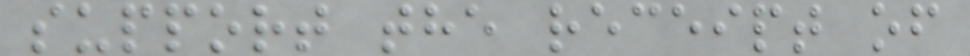support the receipt of
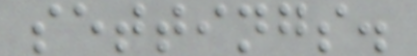settings.
